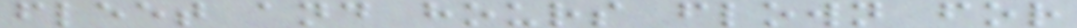fleet and hours flown for
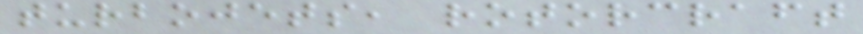turbojets, rotorcraft
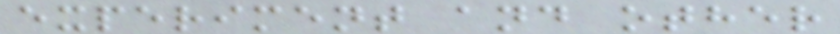experiment and other
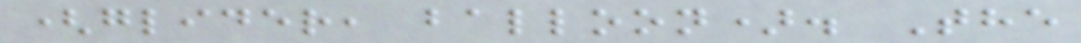(glider, balloon). The
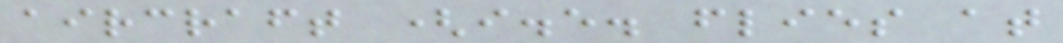aircraft (i.e. flies at
